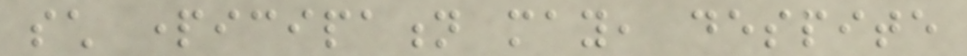such participation may, despite
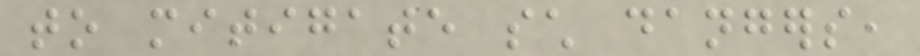to mitigate such dangers,
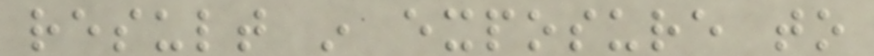result in exposure to
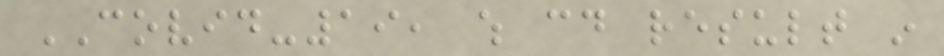COVID-19, which could result in
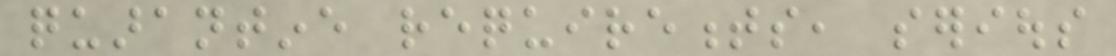quarantine requirements, serious
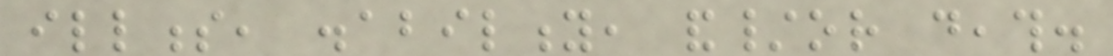illness, disability, and/or death.
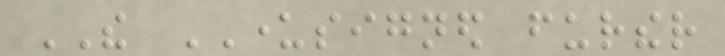THE UNDERSIGNED further
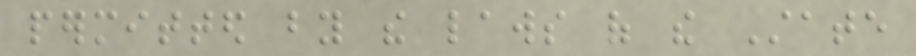permitted by the laws of the State
